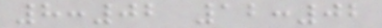8:02 12:02
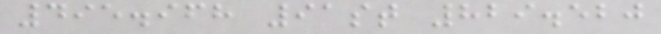495.968 91st 829.520
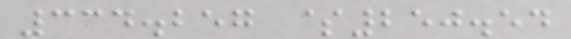334.257 $250.54
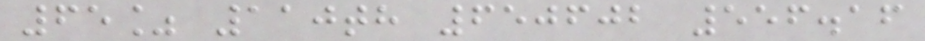65% 110th 650602 556.16
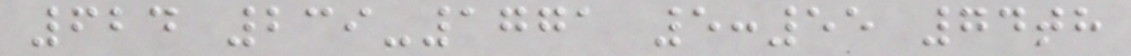624 239-1771 5:55 74th
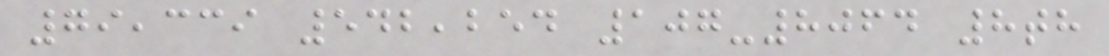79,339 542,254 107-8064 8th
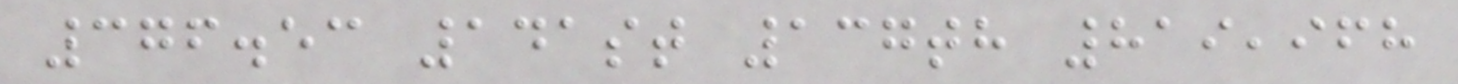376.53 141st 137th 819,968
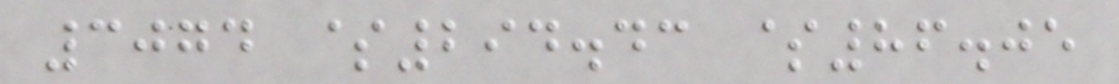3074 $294.43 $86.05
